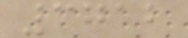3712
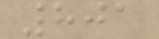801
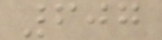607
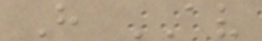H AV
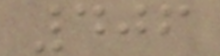406
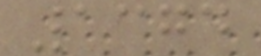1374
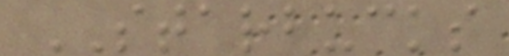STARBUCKS
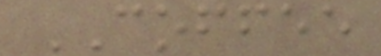COFFEE
